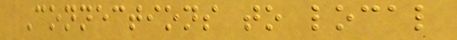Connections to local
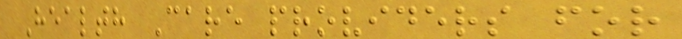Health Care providers for
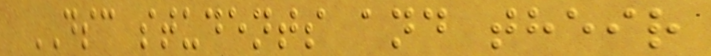DSC students and their
